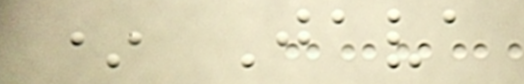* Java
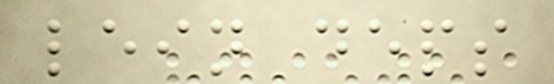lein deps
